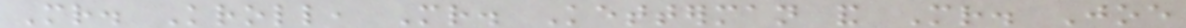Mr. Kroll, Mr. Ketterman and Mr. Joe
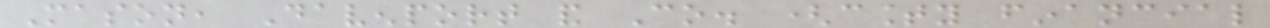Mason, Davenport and Co. (county financial
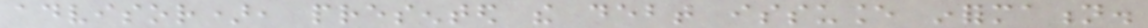advisor), presented the debt issuance information.
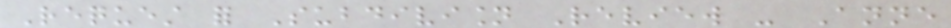Request for Subdivision Review - Anne
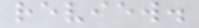review.
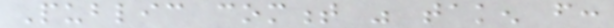Public comment was taken from:
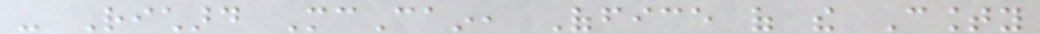- Richard McCain, Office of the County
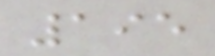195
